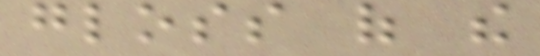gloss of the
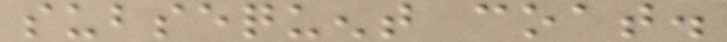subsequent coat.
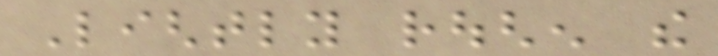Lightly roughen the
